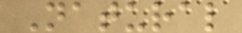Natural
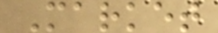Market
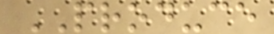PRODUCE
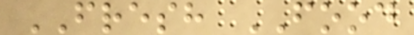FRESH FOOD
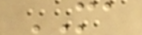MA
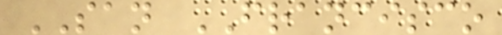SAN FRANCISCO
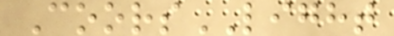CoorsLIGHT
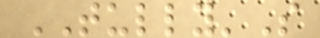TULLY'S
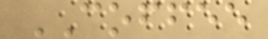COFFEE
